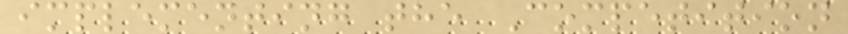implementing the Competition
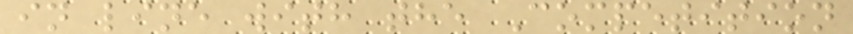in line with the Competition
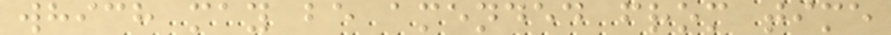which may be amended from time
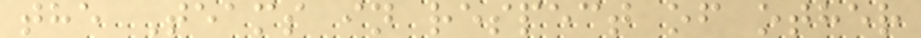the Teams in respect of other
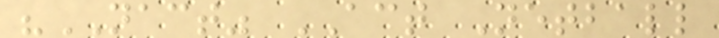"NACT" ACT Netball
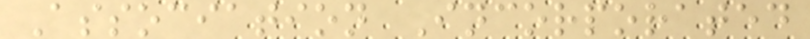Association Incorporated
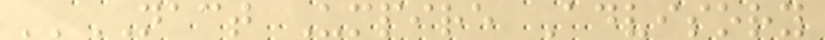''NACT Umpire Advisory
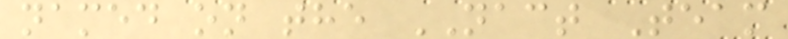named on the NACT Team
